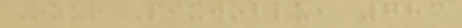Ozur Pixwoblu, 783
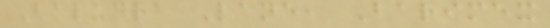Baludra Lane, Barimex
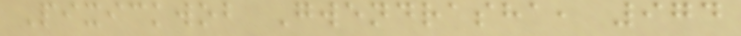Pixickwob Gwendrasha, 974
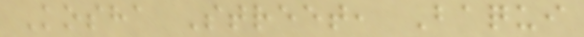Kosha Street, Baqui
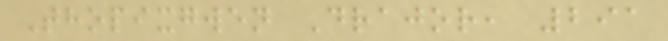Thopixgwen Drajor, 291
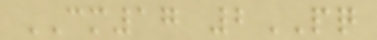CM17 2PQ
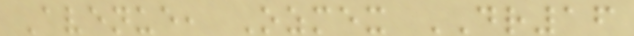Avenue, Ozmex DR16
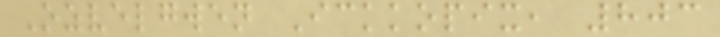Ozvelgwen Ickkopix, 803
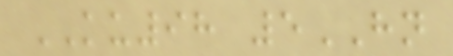KU98 5HN
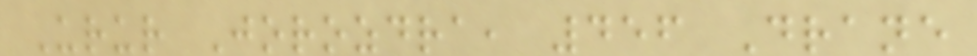Urur Jorozdra, 456 Drane
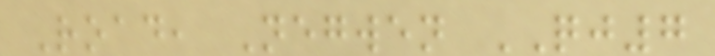Road, Negwen QJ7
